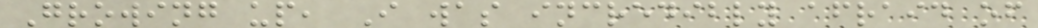Growing up, I was incredibly afraid of
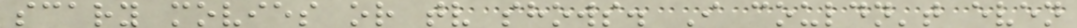scary movies or tv shows. I couldn't even
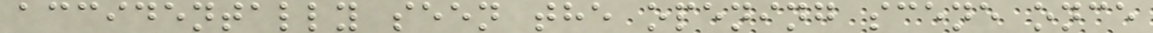accidentally seen the opening scene once
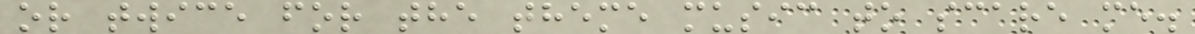or twice for the theme music to scare me.
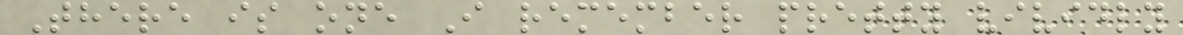There is one I remember pretty vividly
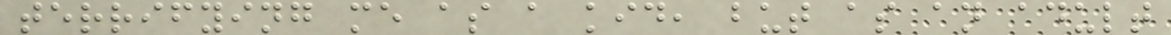terrifying me as a kid, but as an adult
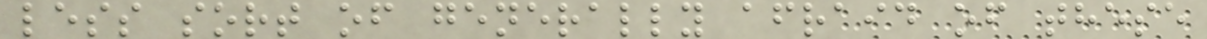less sort of generally afraid of these
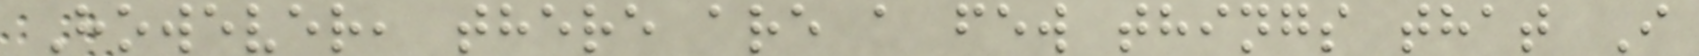However, there are a few things that I
